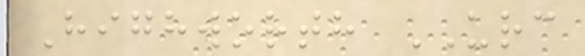Highworth URC
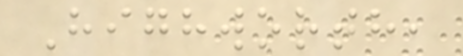Highworth,
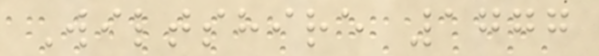Wiltshire 1777
